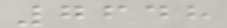7648
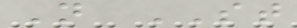N ST
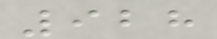928
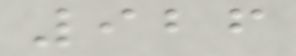926
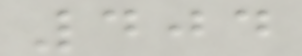404
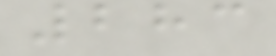283
